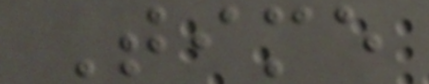Time
